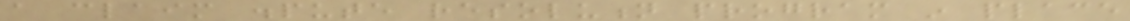a claim dispute resolution program in place
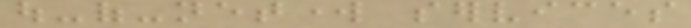out-of-network services
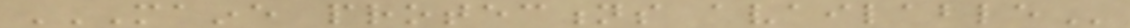MAINE PROTECTIONS AVAILABLE
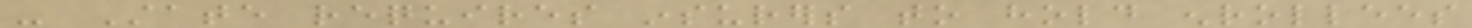- State requires insurers to hold enrollees
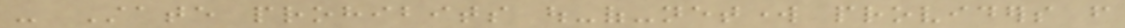- State prohibits out-of-network providers from
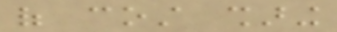of cost sharing
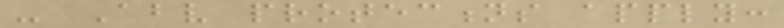- Above protections apply:
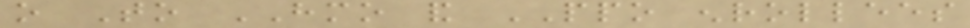o To HMO and PPO enrollees
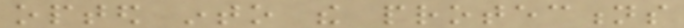opted into the protections
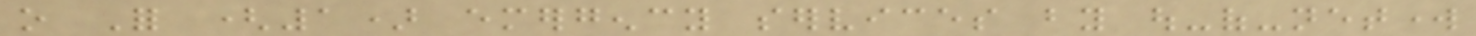o For (1) emergency services by out-of-network
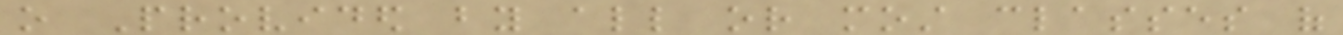o Provided by all or most classes of
